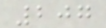207
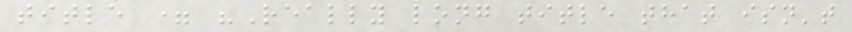title = "Really long title that isn't
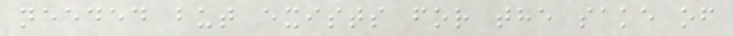needed but exists for the sake of
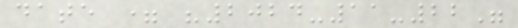date = "2024-11-22"
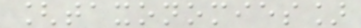[taxonomies]
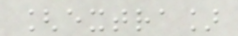[extra]
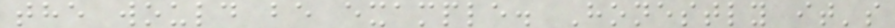the would be example. Honestly it's
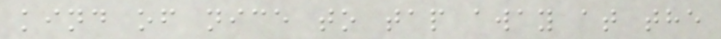kind of nice to tap away at the
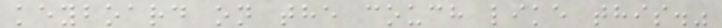keyboard on the couch like this."
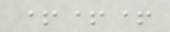+++
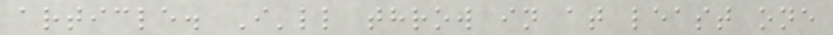article. I'll throw in at least one
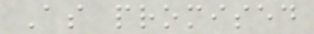As promised
